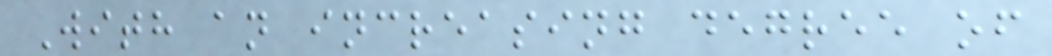With an increasing degree of
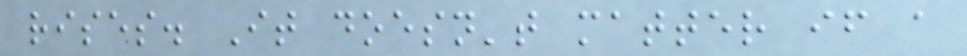rises. It doesn't matter if a
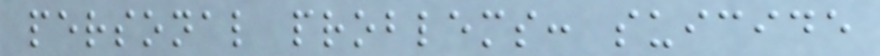personal problems: suicide
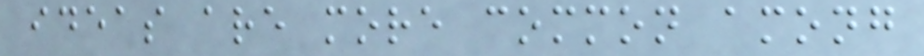ideas are more common among
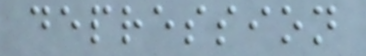depression
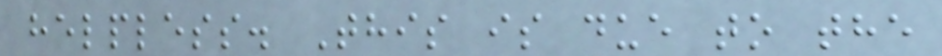helpless. This is due to the
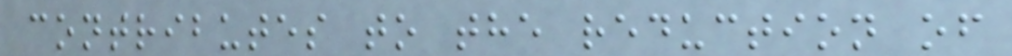contributes to the reduction of
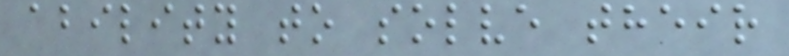ability to solve their
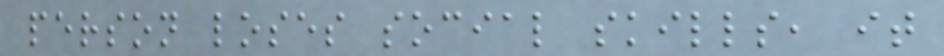person loses social skills, it
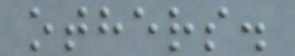others.
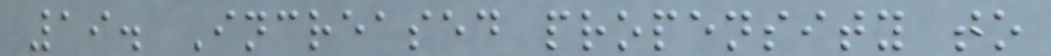19. Increased propensity to
